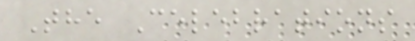The Celebrations
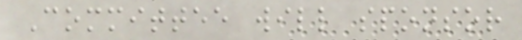Committee will sponsor
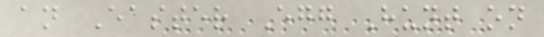an Easter Egg Hunt on
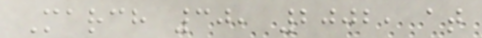March 30, 2002, at
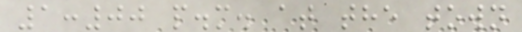1:00 p.m. at the town
